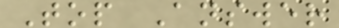Top Answer
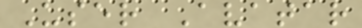User Avatar
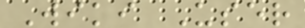Wiki User
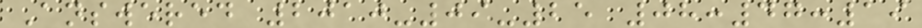Answered 2010-09-25 08:47:19
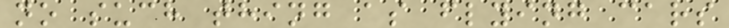no such thing as flying cars
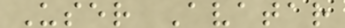User Avatar
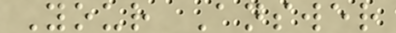Your Answer
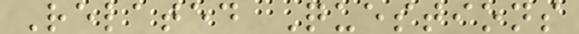Related Questions
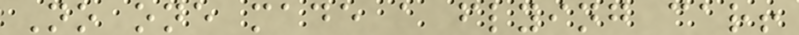No one made a flying car!
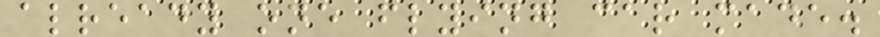already one flying car made.
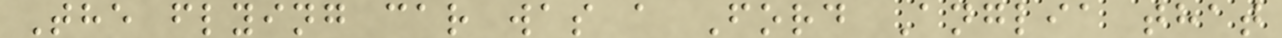The flying car was a Ford Anglia that
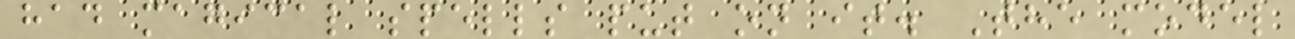had magical spells put on it. The model
